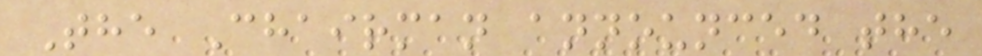The Chairman announced the
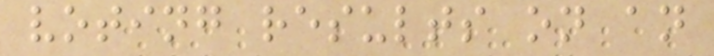voting results on an
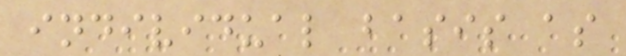individual basis as
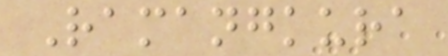Ramangkura
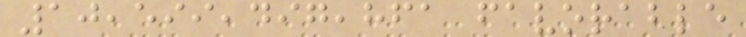10,599,497,861 favorable
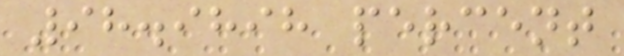98.9898 percent
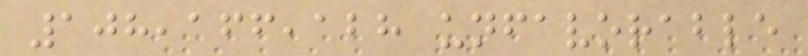108,166,128 unfavorable
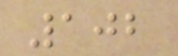102
